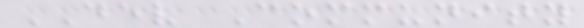DEV Community
